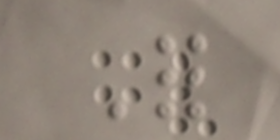For
